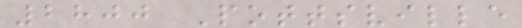2800 Pottsville
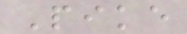Pike
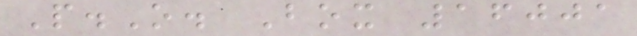P.O. Box 16001
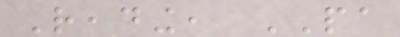Reading, PA
